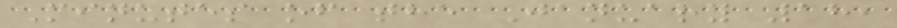Minutes of the January 18,
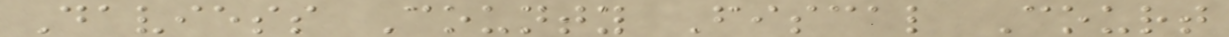Daviess County Fiscal Court
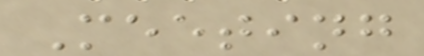Meeting
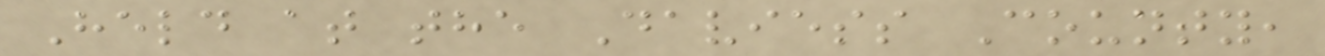Held at the Daviess County,
